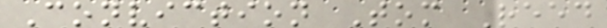Conviction Tom Reed
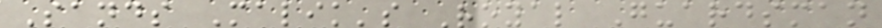Sands Malik's Royal Guardsman
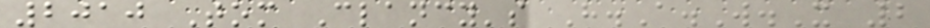2010 Tom Clancy's H.A.W.X 2
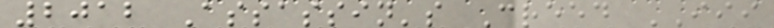2012 Assassin's Creed III
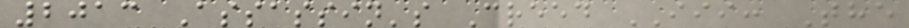2013 Assassin's Creed III: The
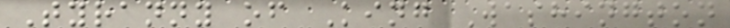Tyranny of King Washington
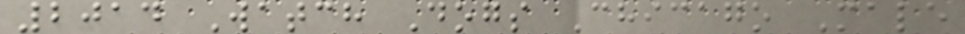2014 Watch Dogs Chicago Male
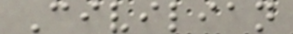Civilian
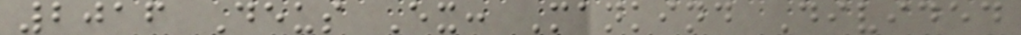2016 Deus Ex: Mankind Divided
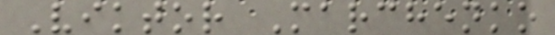Viktor Marchenko
